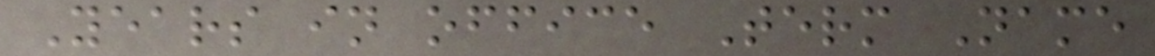Years in office Term Name
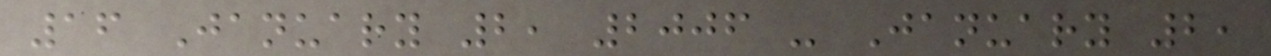16 January 2, 2006 - January 2,
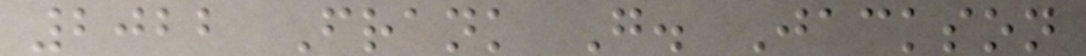2022 Frank G. Jackson
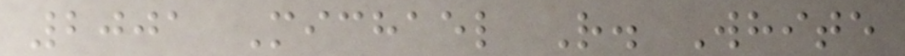2001 Michael R. White
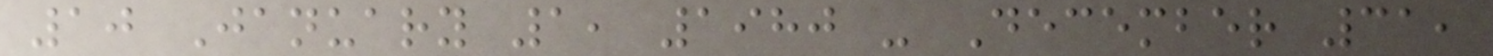10 January 1, 1980 - December 31,
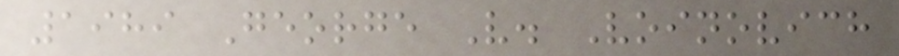1989 George V. Voinovich
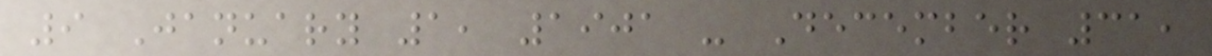9 January 1, 1901 - December 31,
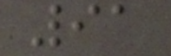91
